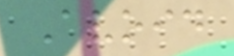Avoid
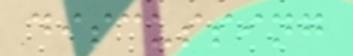discussing
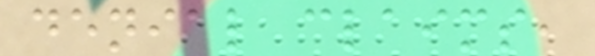denial claims,
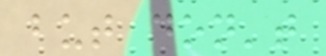but don't
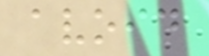avoid
